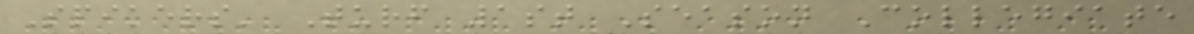Spikers' Turf 1st Season Collegiate
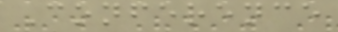Conference
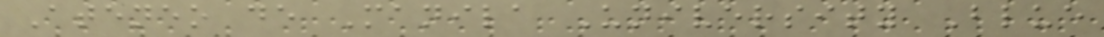Ateneo de Manila University Blue
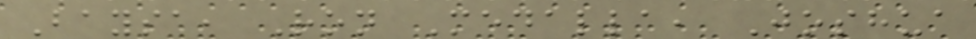Baysa, Ron Medalla, Joshua
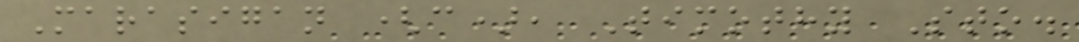Marasigan (c), Timothy Sto.
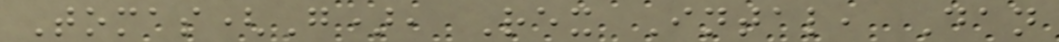Tomas(G), Rex Intal, Dan
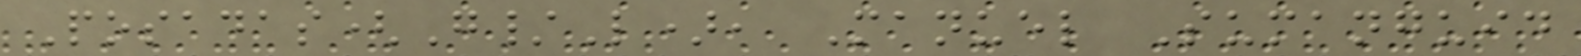Posadas(G/L), Manuel Sumanguid
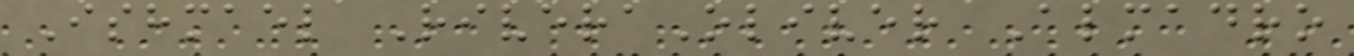Ishmael RiveraOliver Almadro
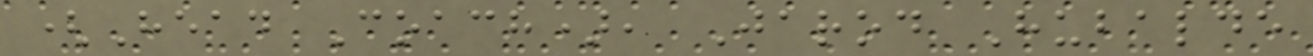(Head Coach), Jarod Hubalde
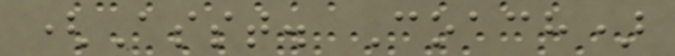(Asst. Coach)
